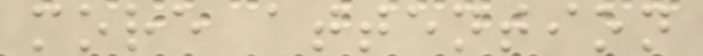more attention
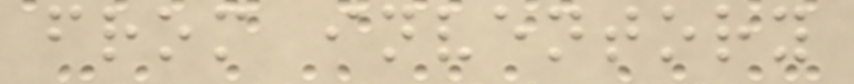from inventory
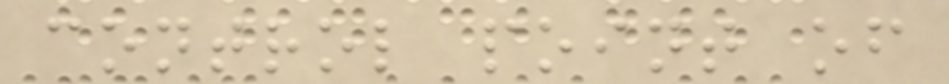control point of
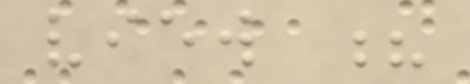view ?
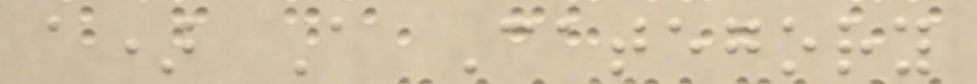a) A Category
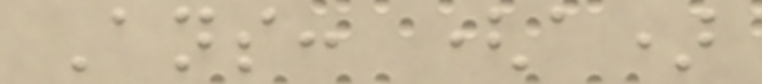Ans: (a)
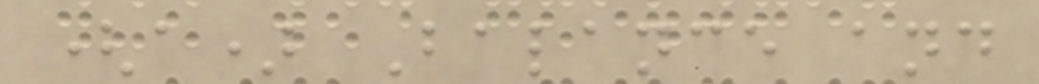(a) Balance and
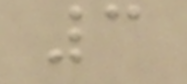3
